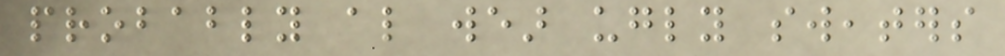probably also wear ugly sweaters
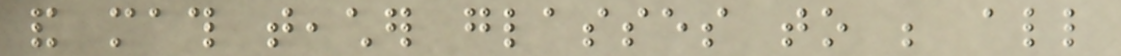and math teacher glasses to be all
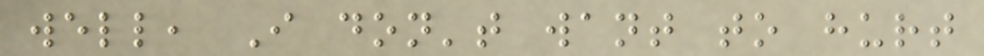well, I don't want to hurt
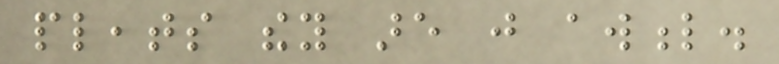pleats they are just awful.
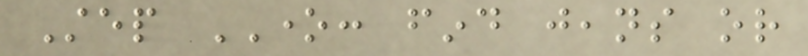Step ONE: find jeans or
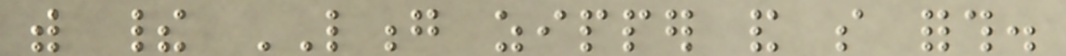with their LONG zipper and so forth.
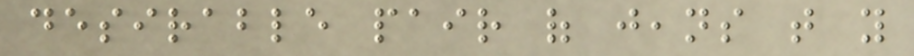desirable pair of jeans that you
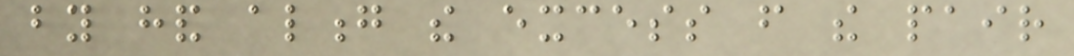by hand along the excess from the pair
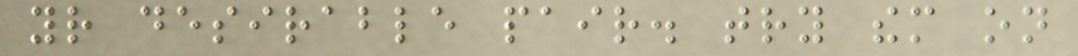your desirable pair. try them on
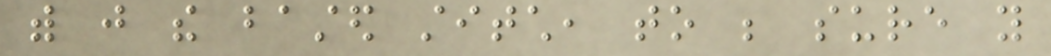with just the basted stitch, to be sure you
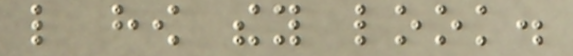like how they look.
